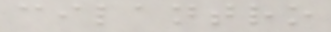cilantro
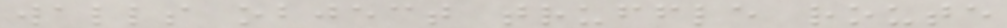walls object truffle route
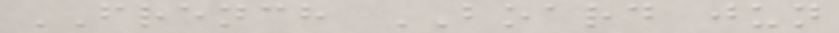FRENCH BOARD jun
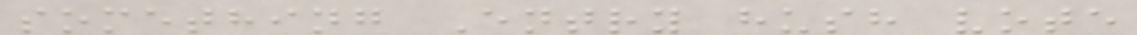something Entry hush vote
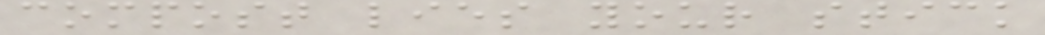compost lies your stick
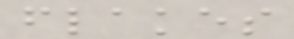flakes
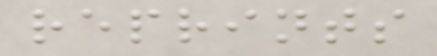reprints
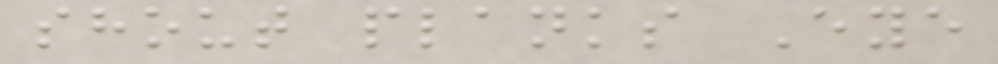shout planks Eye
